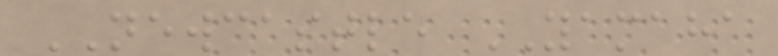NEWCASTLE YAMAHA
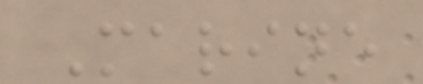Marine
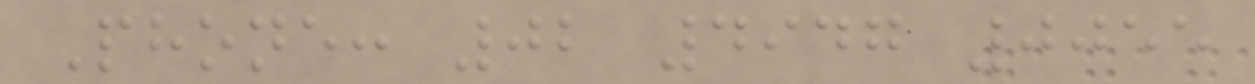Phone: 02 4947 0055
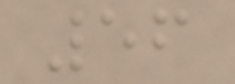56
